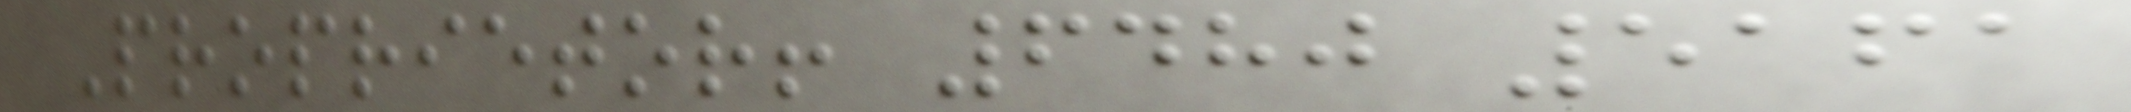Proprietor! 6480 5161
